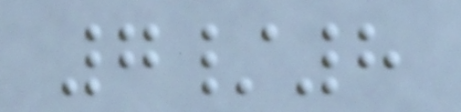7/8
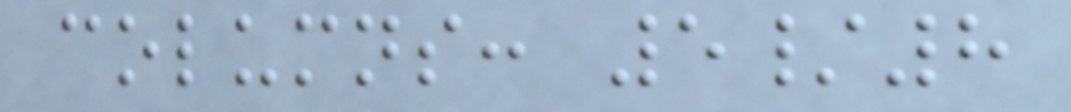columns: 5/8
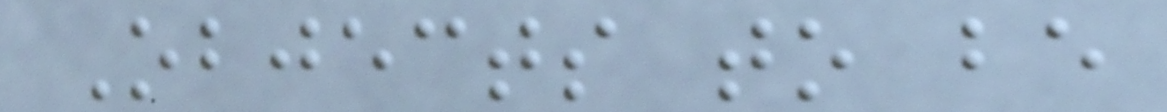Objects to be
